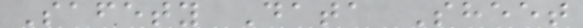Safety Data Sheet
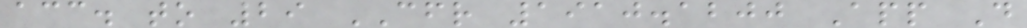acc. to 29 CFR 1910.1200 App D
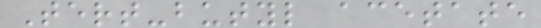Tert-butyl acetate
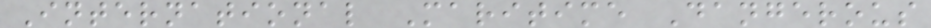International Maritime Dangerous
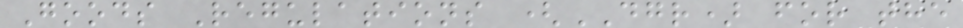Goods Regulations (DGR) for the
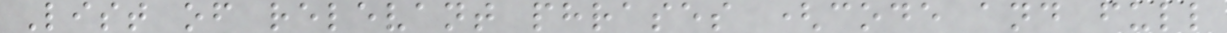List of relevant phrases (code and full
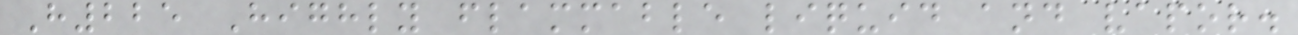H225 Highly flammable liquid and vapor.
